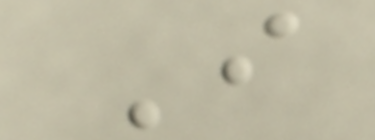I
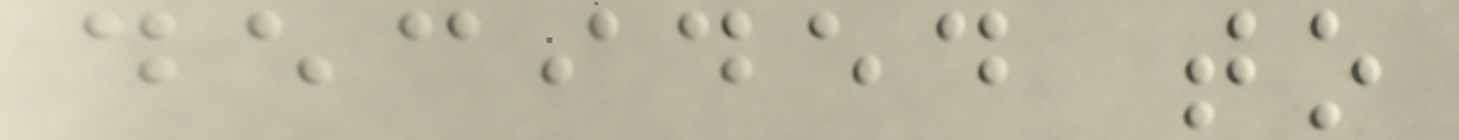decided to
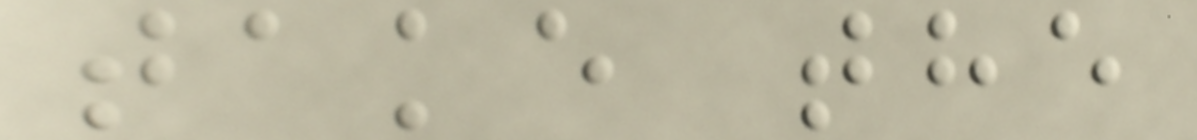take the
